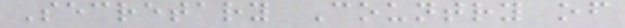Secretary Country of
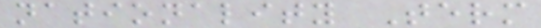nationality Term
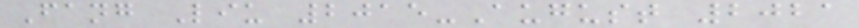Fang Liu 2015-August 2021
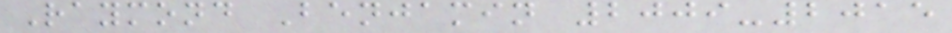Raymond Benjamin 2009-2015
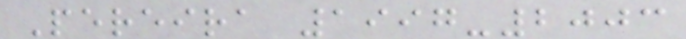Pereira 1997-2003
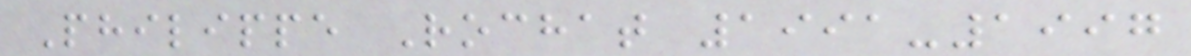Philippe Rochat 1991-1997
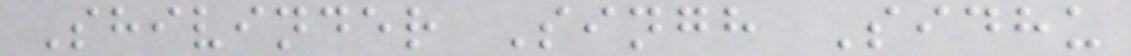Shivinder Singh Sidhu
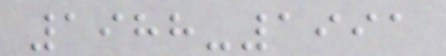1988-1991
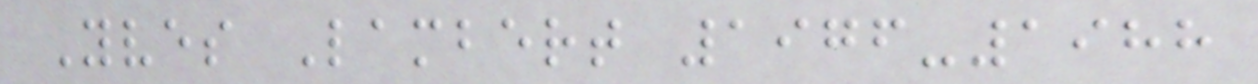Yves Lambert 1976-1988
